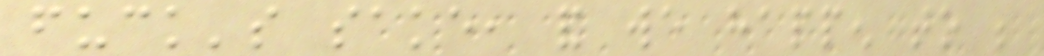fuck's sake, and we happen to be
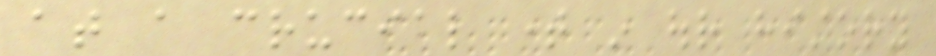at a crucial time in our history
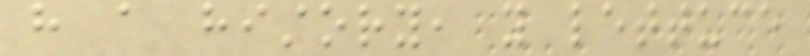have a history, you lettuce
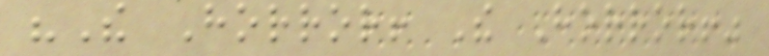"The Horror! The Horror!"
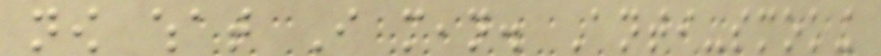now what I mean. Anti-smoking
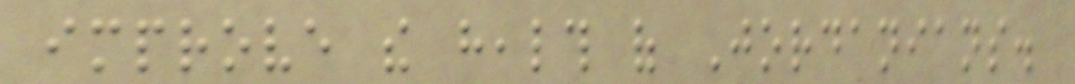improve the health of Jordanians.
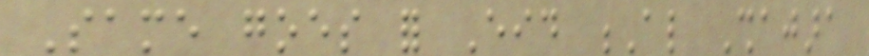Same goes for Eid Al Shajara
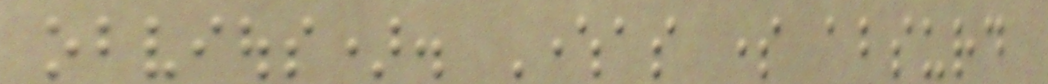obvious). Whereas some absurd
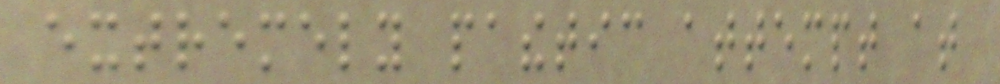extremely pathetic attempt at
